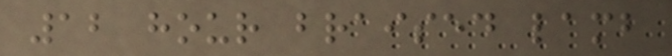12 hour braised lamb
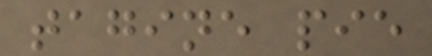tagine pie
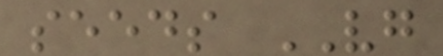seeds VG
